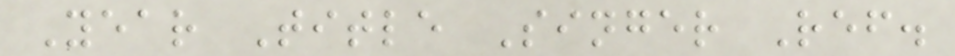Year Title Singer Ref.
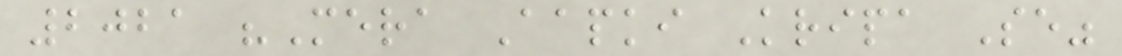2021 "Mera Aapki Kripa Se"
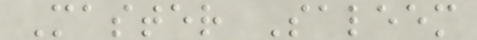Master Saleem
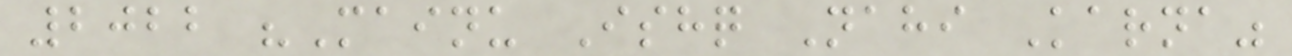2022 "Mainu Ishq Nahi Karna"
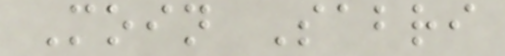Moin Sabri
